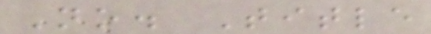No. Title
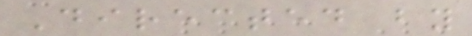Directed by
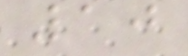10
